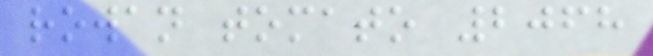rowan tomato 2068
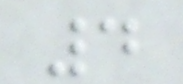4
